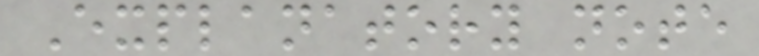Explanatory note
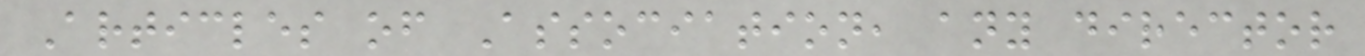Articles of Association, any director
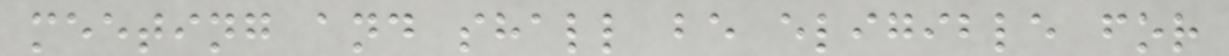meeting and shall be eligible for
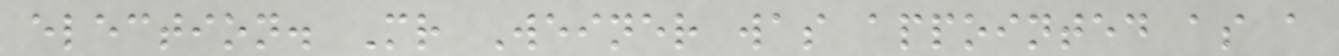election. Mr Weiner was appointed as a
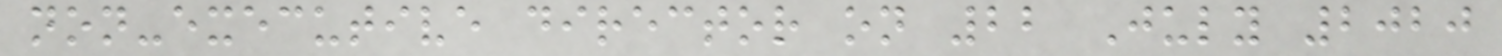non-executive director on 22 July 2020
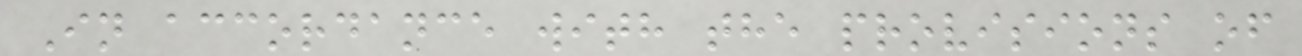In accordance with the provisions of
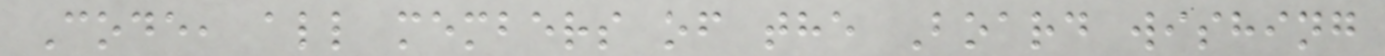Code, all members of the Board wishing
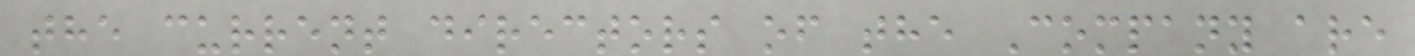the current directors of the Company are
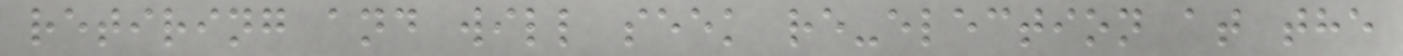retiring and will seek re-election at the
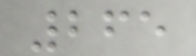265
